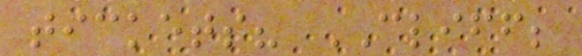tickets? CLIFF;
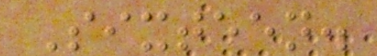Sixteen.
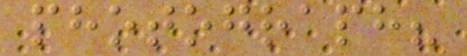photograph?
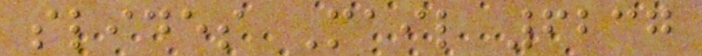slides Mail 6237
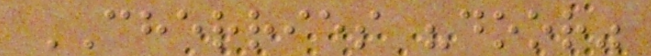CHERRIES "door"
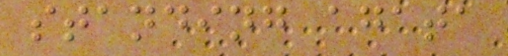standing agata
